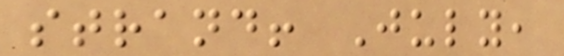strand! July,
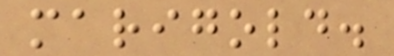marigold.
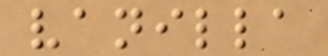vanilla
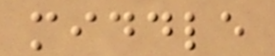middle
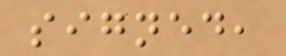signed,
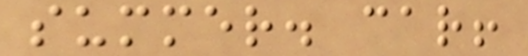summer. car!
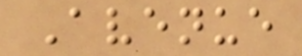Avenue
